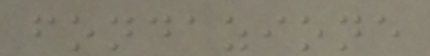fondazione
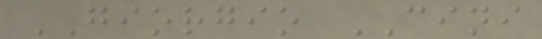GIORGIO CINI
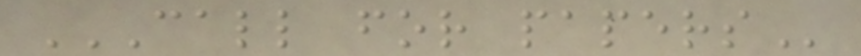CALL FOR PAPERS
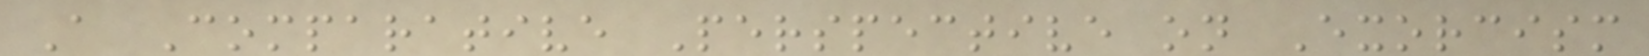A Comparative Perspective on Exorcism
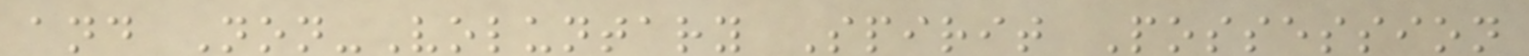and Non-Voluntary Spirit Possession
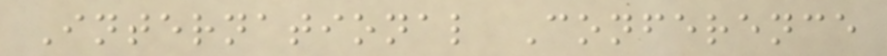International Conference
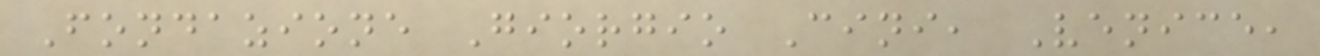Fondazione Giorgio Cini, Venice,
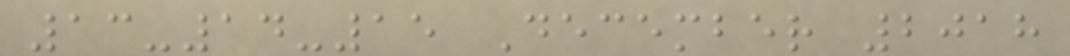13-14-15 December 2018
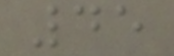45
